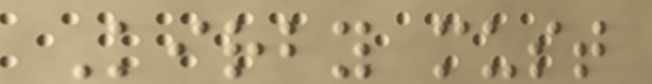Kirby must
